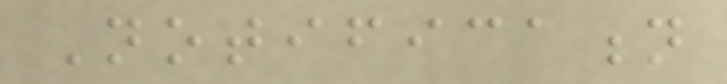Notification
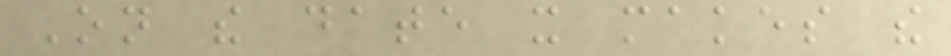On the date it makes the
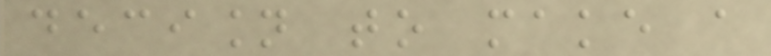decision to make a
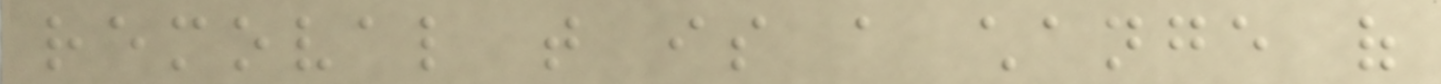removal that is a change of
